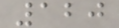120
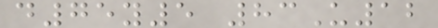d75y5 83U12
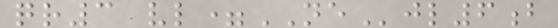qr3 vl=NEjl6b
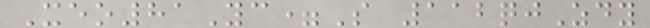Xeo81Yc=S 112qjZdy
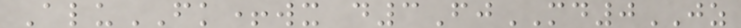AluFK+wx d3FjMD0JZ
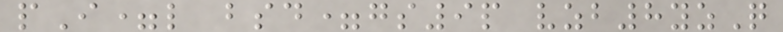pI=l bsd=gs9p vzb8yzQ
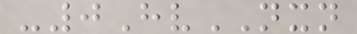-0HvNXN
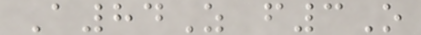A84Z f3O
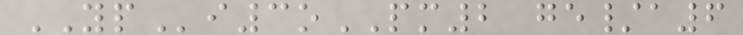YPi3oPM2 ge/a6
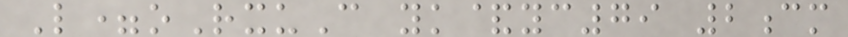L=oRxuC yk&yc79 2cm
